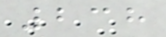238
